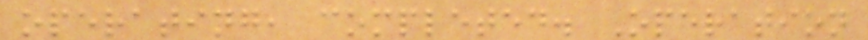operating, completed. Operation
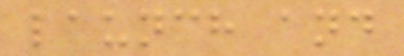launch and
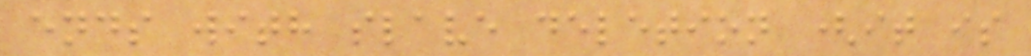ends with slave deletion (it is
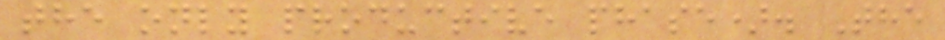the only productive phase). The
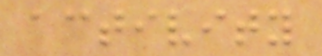activity
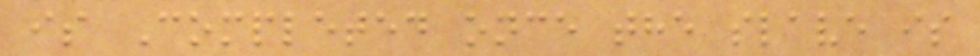is Completed once the slave is
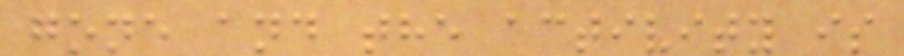gone and the activity is
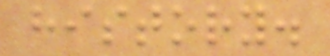history.
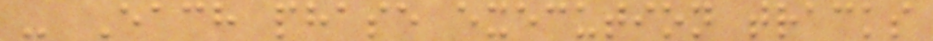- Each phase execution tracks
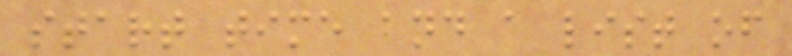start time and a list of
